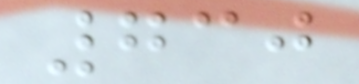730
